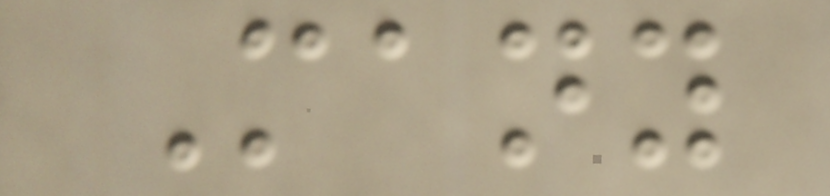Many
